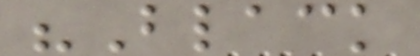"Black
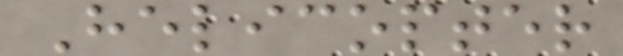Helicopter
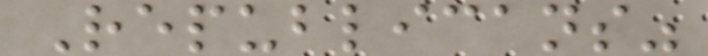Republicans"
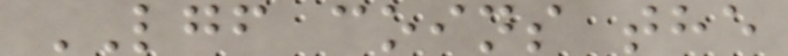LGF coins the
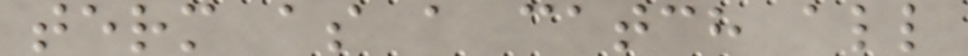term as a catch all
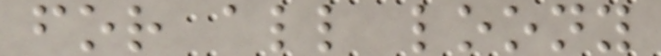for all loony
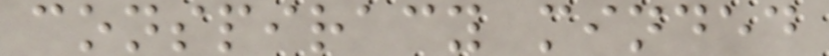conspiracy minded
